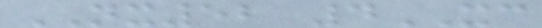NX52 4XC
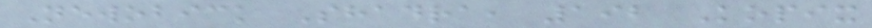Newobick Shadra, 192 Kopix
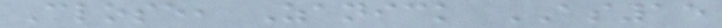Close, Zanick AS15
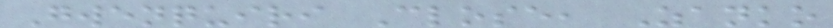Gwenquiri Close, Zanko
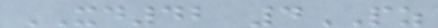XD42 4PZ
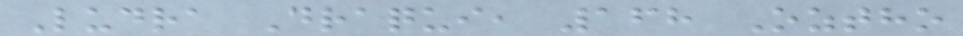Ludra Draqui, 168 Oztho
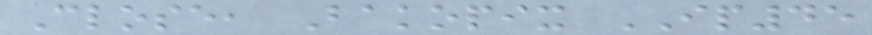Close, Bakopix IP45
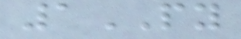1PY
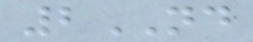2ND
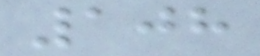108
